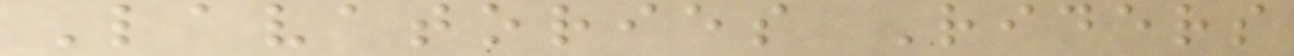Lavatories Riders
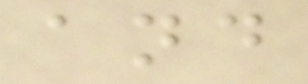and
